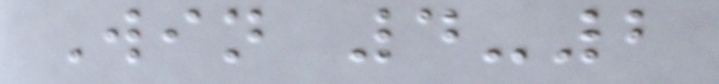Win 4-2
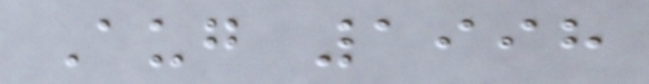Aug 1998
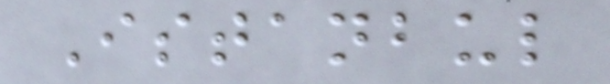Istanbul
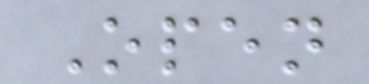Open
